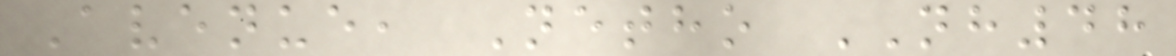Avenue, Netho NH48
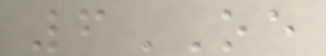6OE
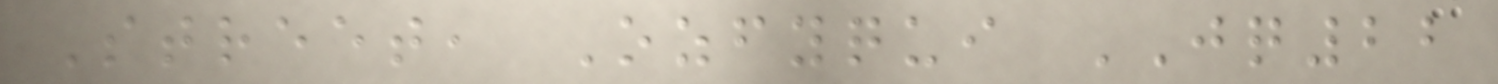Street, Ozfyqui JQ22
